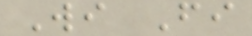Wi Fi
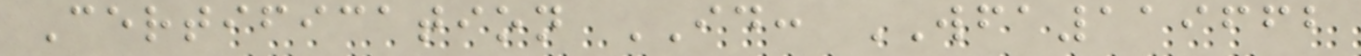Certification ID: WFA119662
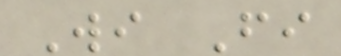Wi Fi
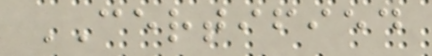CERTIFIED
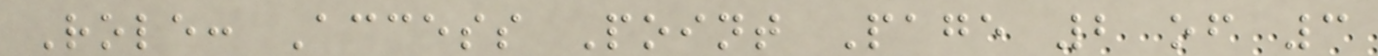Role: Access Point Page 2 of 3
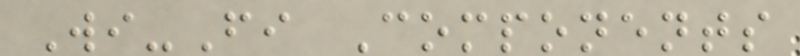Wi-Fi Components
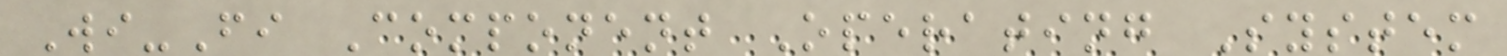Wi-Fi Component Operating System
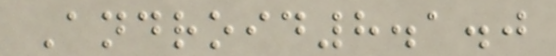Android8.1.0
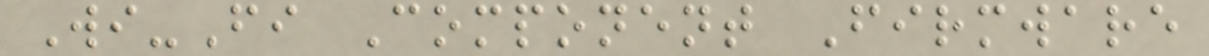Wi-Fi Component Firmware
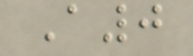A0
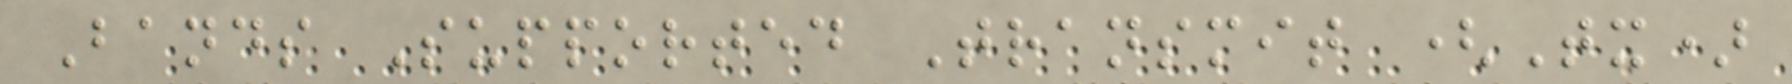Bands Supported Transmit (Tx)
